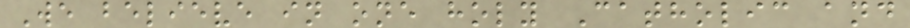We believe in one holy Catholic and
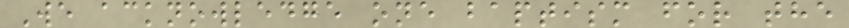We acknowledge one baptism for the
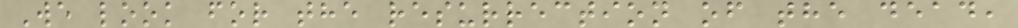We look for the resurrection of the dead,
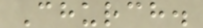Church.
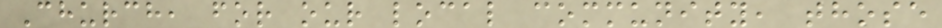Church, for our local community, those
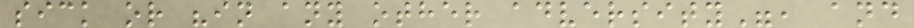sick or "in any other adversity", and
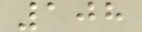108
